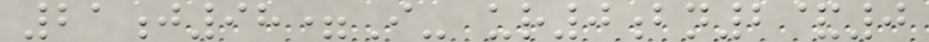21j98=I- ur0bn2&0
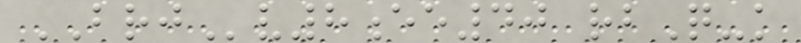BRJv8ee40 rbQ-k
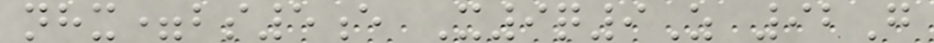nhx=bs5e X9q9Z 92G
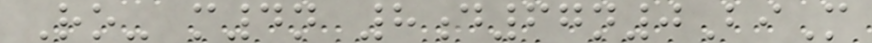Ro- m4n 8d67n0BiM
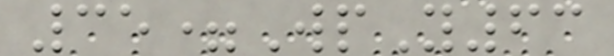35=WpY63
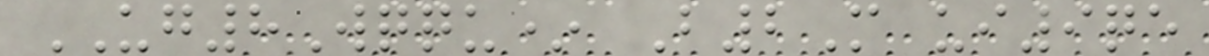UG8Wqqu* B2M ui9qe
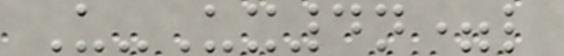U-Ux4n=l
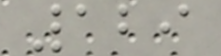129
